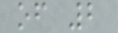of 2
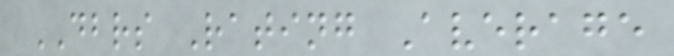DBRS Rating Average
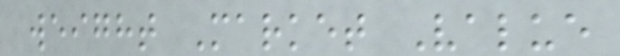weight Market Value
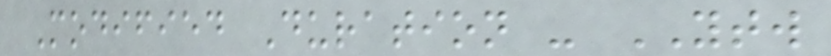Modified Duration - YTW
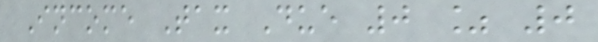Income Tax Due 0 % 0
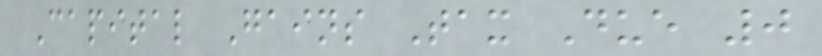Capital Gains Tax Due 0
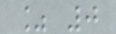% 0
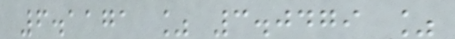6.1171 % 3.0479 %
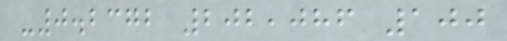-0.2372 202,086 100
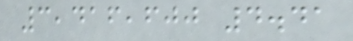3,416,600 4.41
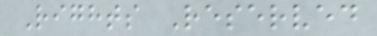Rights Reserved
